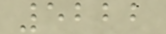5222
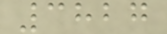3827
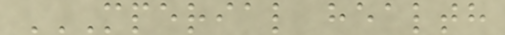MPERIAL HEALTH
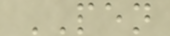PEN
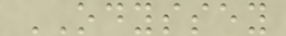ODYSSEY
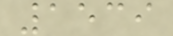1539
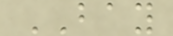BAY
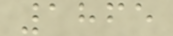1865
